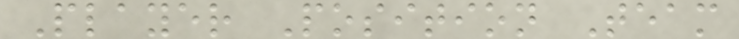Player Position Team
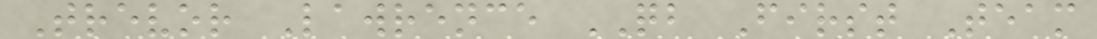Trevor Lawrence QB First Team
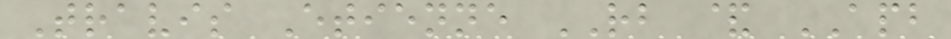Travis Etienne RB & APB
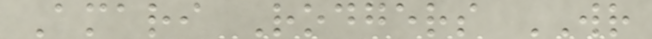Amari Rodgers WR
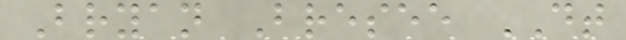Bryan Bresee DT
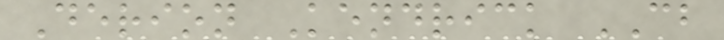Derion Kendrick CB
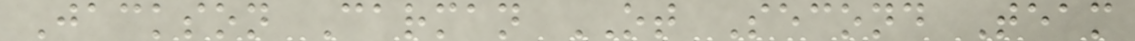Jackson Carman OT Second Team
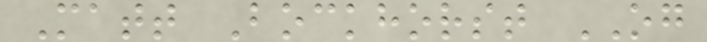Matt Bockhorst OG
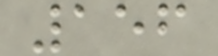156
